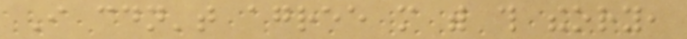I couldn't agree more with this theory,
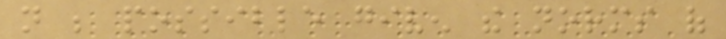not be possible given the norms of
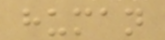human
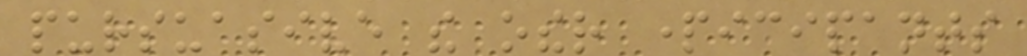pursuasive the other participants
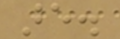are.
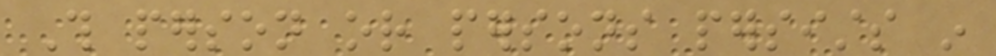This person or persons persists in
